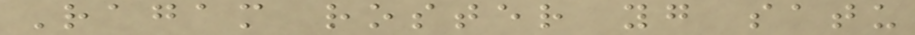Ragam roster yg satu
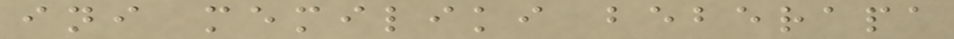ini memiliki beberapa
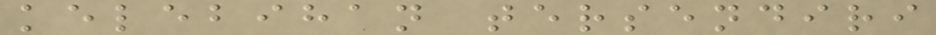kelebihan tersendiri
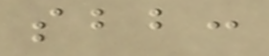sbb:
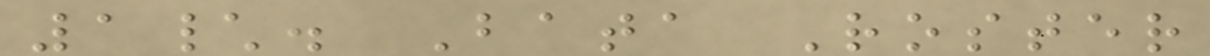1\. Bata Roster
